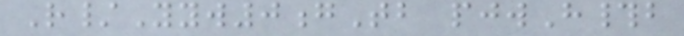R/Yyw0gTb pjwH#b
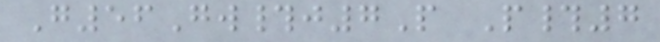G56Gw#j7P P#7
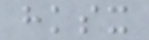hksx
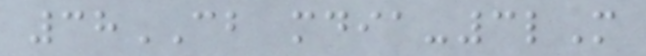38CB mdia-3lM
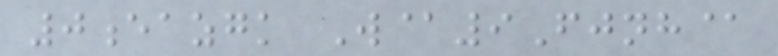0eazgk W@9Fjnh@
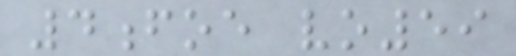4foe vo59
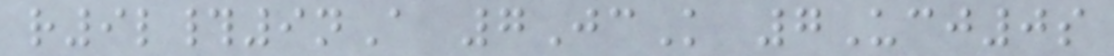r9l#9nA 7JcK 7Ucj0s
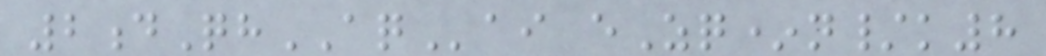2dQhAQai eZq*n/k8
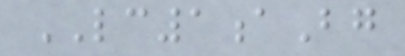LC1aBg
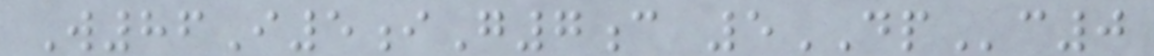W86I5iG7c 5DPc0
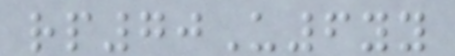rp70U6yy
